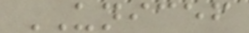UNICEF
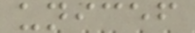unicef
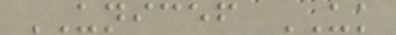UNICEF UK
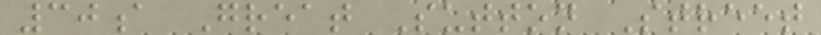30a Great Sutton Street
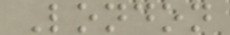London
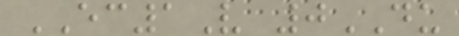EC1V 0DU
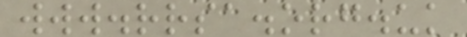www.rrsa.org.uk
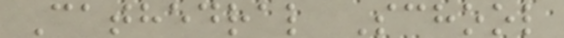Cathedral School
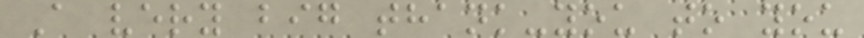A very big thank-you to you
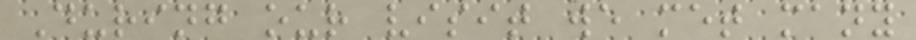During our visit we met many
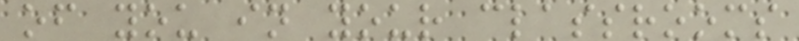of you in your classrooms
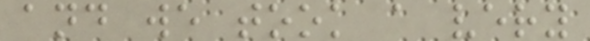and we took a very
